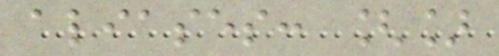aliases: []
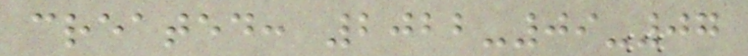created: 2022-09-07
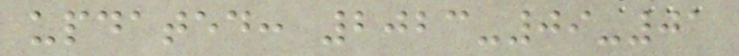updated: 2023-09-01
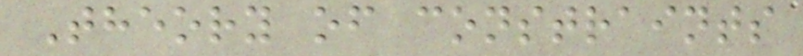Theory of constraints
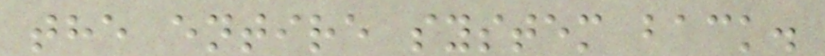the entire system back.
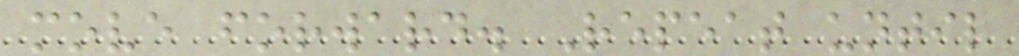move forward. Repeat until
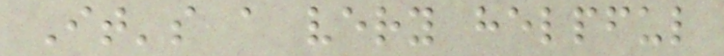It's a very helpful
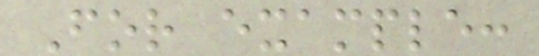For example:
